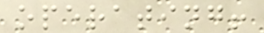operating!
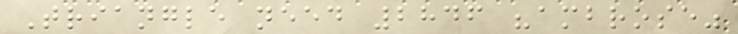Triangle need 2846 "ambrose"
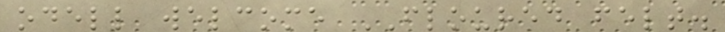odell welcome FLOURED felt.
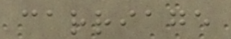carriage
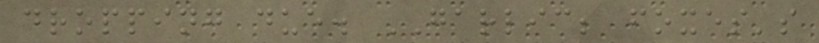dropping due. GARLIC; foxes's
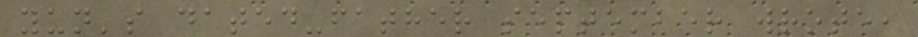yun's dated-father september wrote,
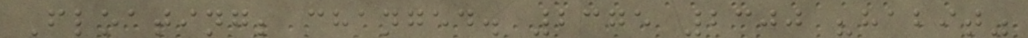Floating; changed. 2375 2300 "habit"
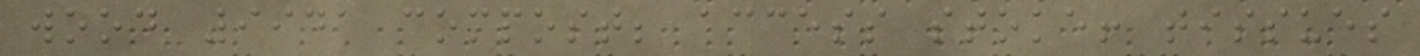wood 9941 compost; access stoke! tissues
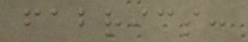fabrics:
